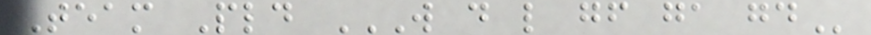Team Pld W D L GF GA GD
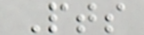Pts
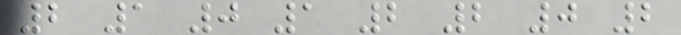2 1 0 1 2 2 0 2
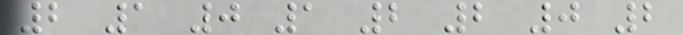2 1 0 1 2 2 0 2
